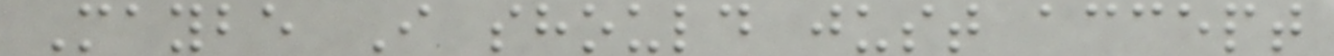Maybe I should just accept
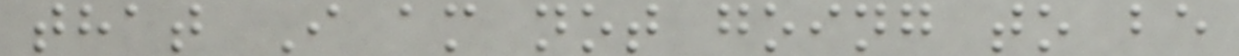that I am not going to be
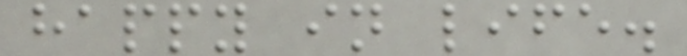happy in life.
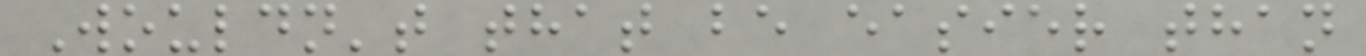Wouldn't that be easier than
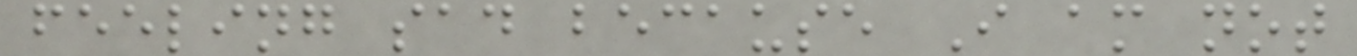feeling sad because I am not
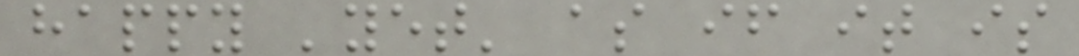happy 'yet' as if it is
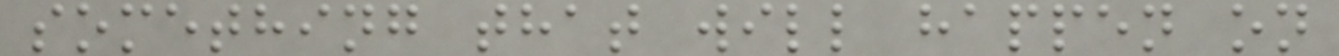something that will happen on
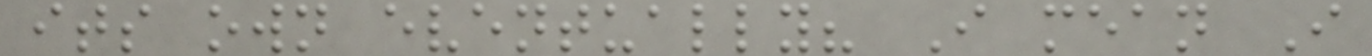its own eventually? I mean I
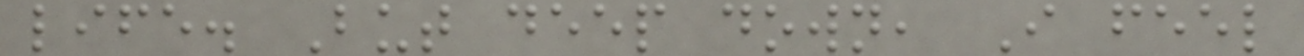life. But deep down, I feel
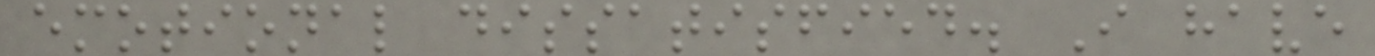emotional dissatisfied. I have
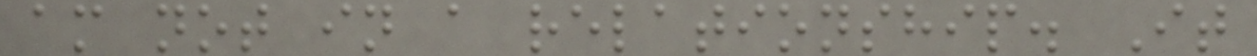am not in a relationship. It
